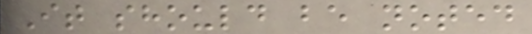It should be noted
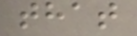that
